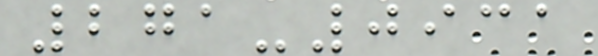271-0931
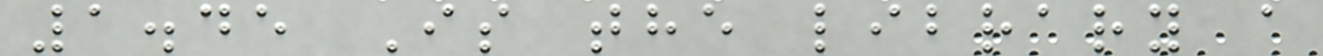1.45 Is the library a
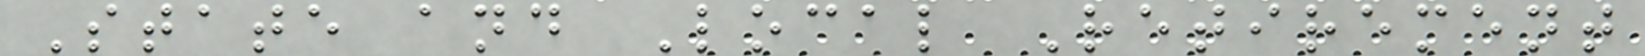State and Local Retirement
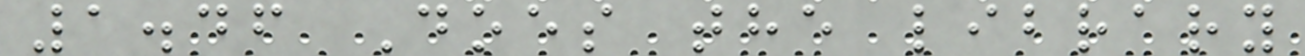1.46 Does the library
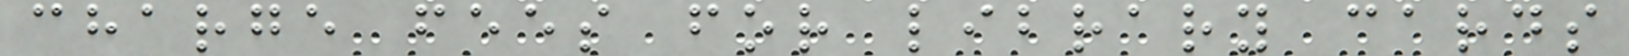charge fees for library cards
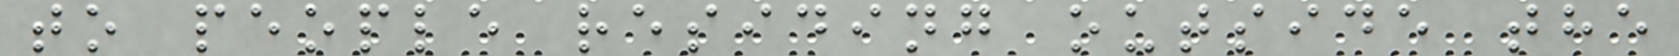to people residing outside the
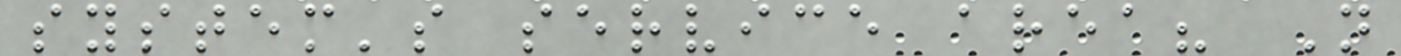system's service area? N
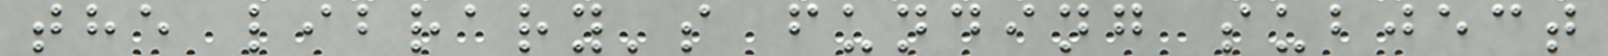the library's funding subject
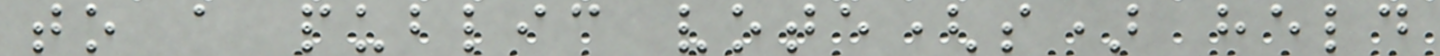to a public vote(s) held
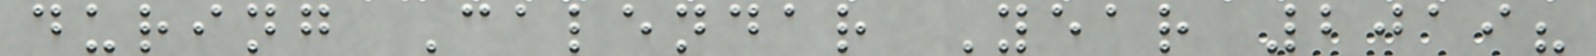during Calendar Year 2019?
